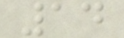14
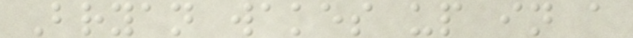Bryan wakes up in a
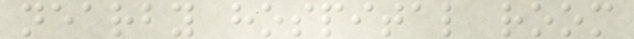nearby hospital room
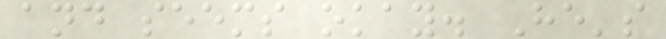and seems okay. He's
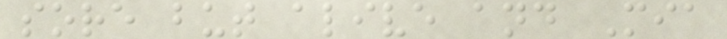sore but alive and Mia
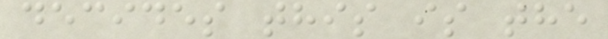decides this is the
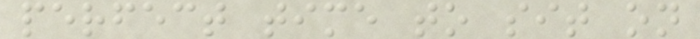perfect time to sit on
